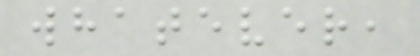whatever,
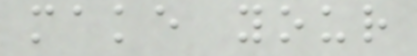make your
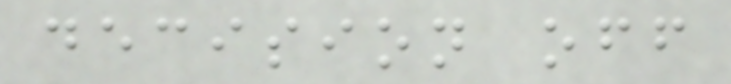decision off
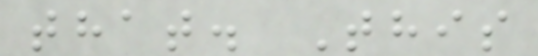that. This
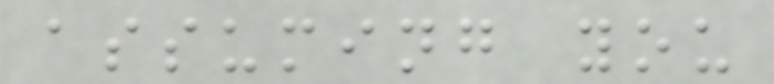assuming you
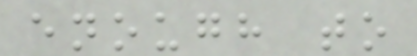enough to
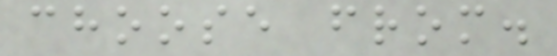choose from.
